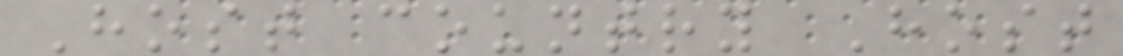Host country Host
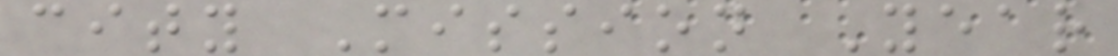city Mission Year
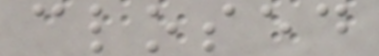closed
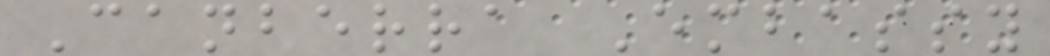Canberra Embassy
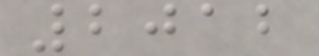2012
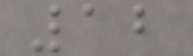12
